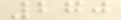270
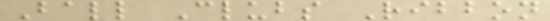Ball Clubs Ribbon
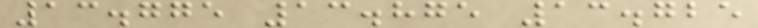13.775 13.875 13.725
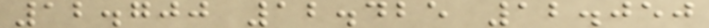12.700 12.425 12.050
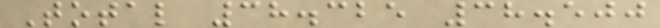Total 38.325 38.500
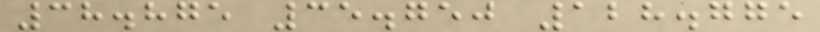38.875 35.750 128.775
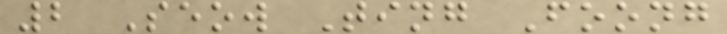2 Seow Ting Foong
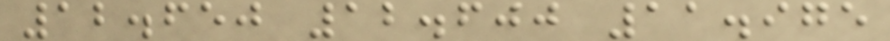12.650 12.600 11.975
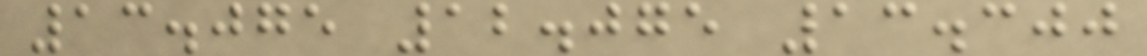13.075 12.075 13.300
